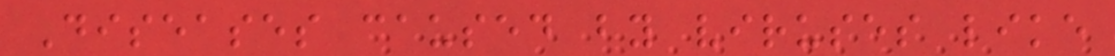Diseases caused by viruses like
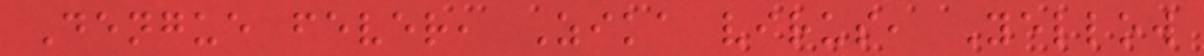Dengue fever, Zika virus, Yellow
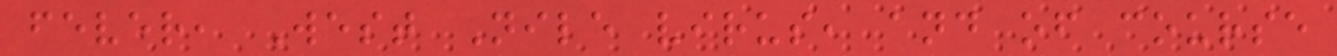fever, West Nile virus, and of course
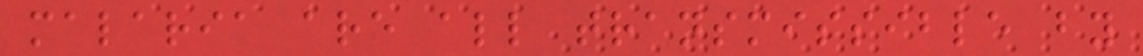malaria are all transmissible by
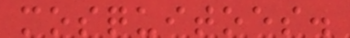mosquitoes.
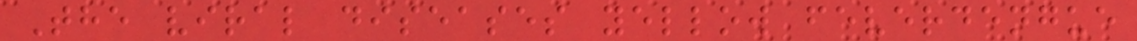The viral diseases yellow feverdengue
